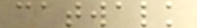catwalk
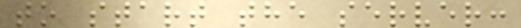to start the server:
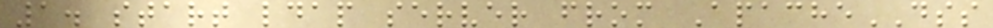1. start ldap server from ApacheDSS
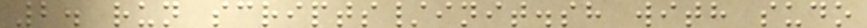2. run scripts/init.sh with sudo
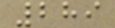289
